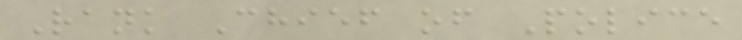Rank Chief of Police
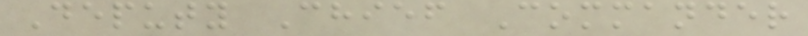Deputy Chief Commander
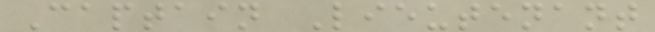Captain Lieutenant
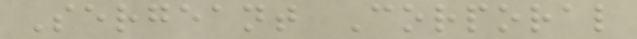Sergeant Corporal
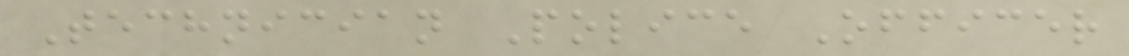Technician Police Officer
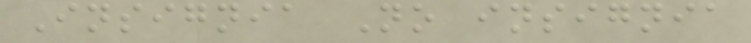Insignia No insignia
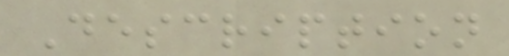Description
